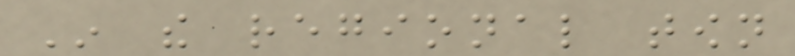In the regional town
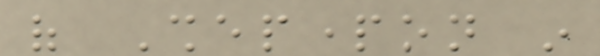of Shepparton in
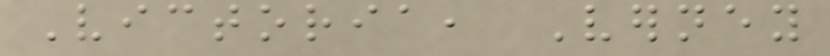Victoria, Verney
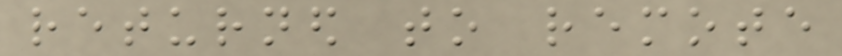returned to remote
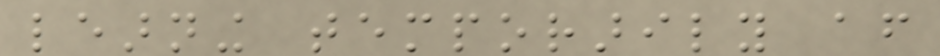learning temporarily after
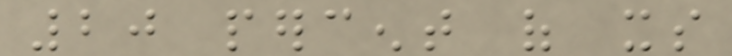20 percent of its
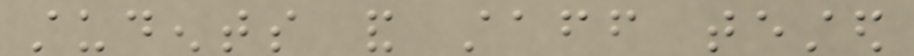students and staff tested
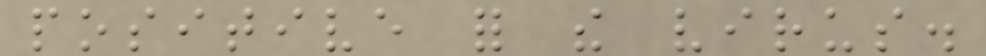positive for the virus.
